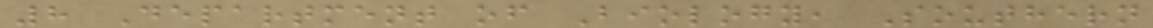8 Department of Biology, Southern
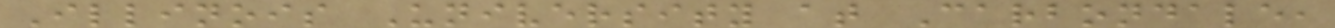Illinois University at Carbondale,
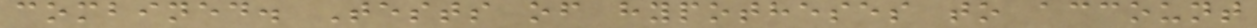combined. Tests of hypotheses to account
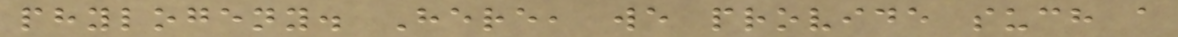phylogeny. Here, we provide such a
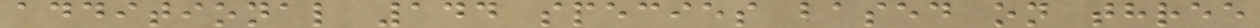additional 144 species based on three
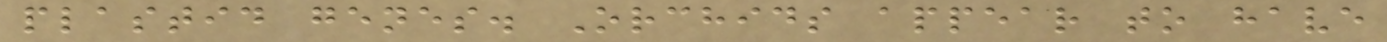plastid genes. Orchids appear to have
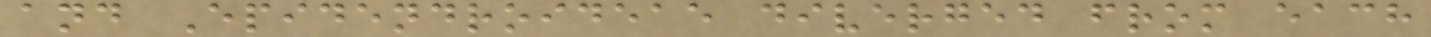and Epidendroideae diverged from each
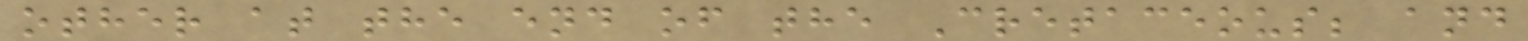other at the end of the Cretaceous; and
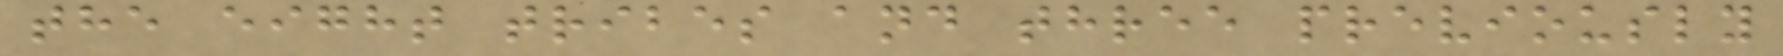the eight tribes and three previously
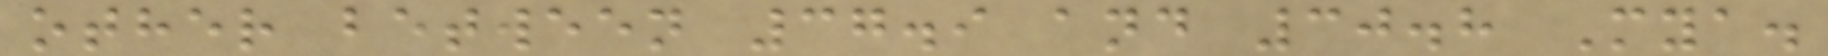other between 37.9 and 30.8 Mya.
